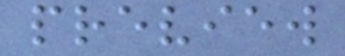preview
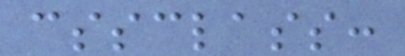cssclass:
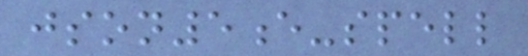json5e-spell
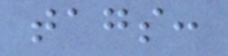tags:
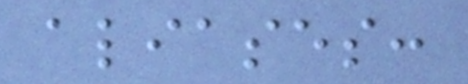aliases:
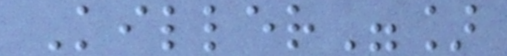Killer"]
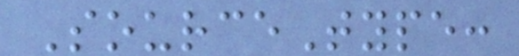SourceType:
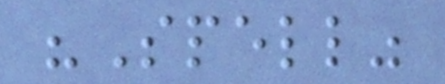"Spell"
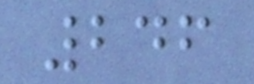246
